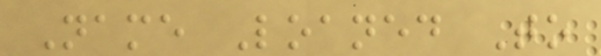Name Loaned To
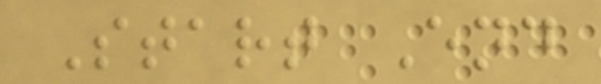Start End
